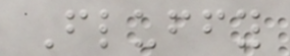Fluffy
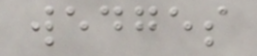wedges
